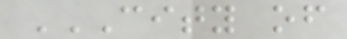CITY OF
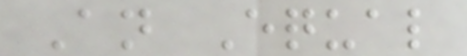An Equal
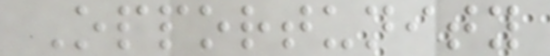Opportunity
